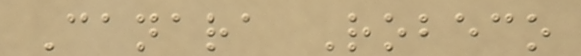Canara Robeco
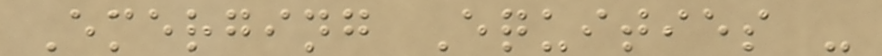Emerging Equities -
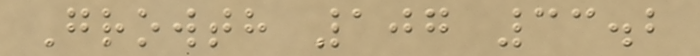Growth 107 33.2
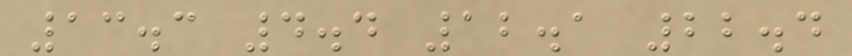13.3 4.4 12.1 22.4
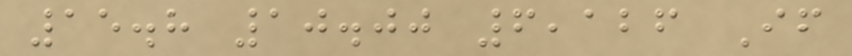15.8 10.00 6,126 If
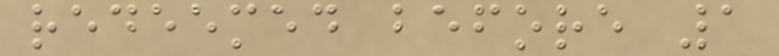redeemed before 1
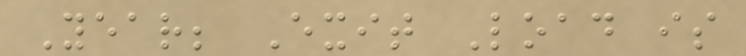Year; Exit Load is
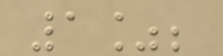1%;
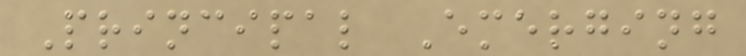Principal Emerging
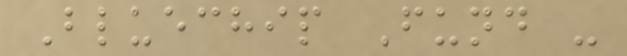Bluechip Fund -
